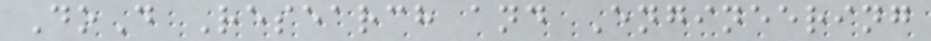DoD Research and Engineering
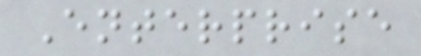Enterprise
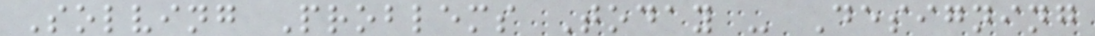Solving Problems Today - Designing
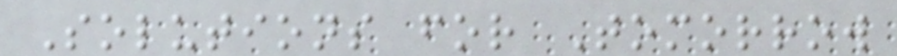Solutions for Tomorrow
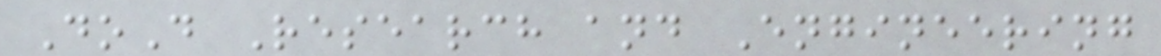DoD Research and Engineering
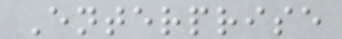Enterprise
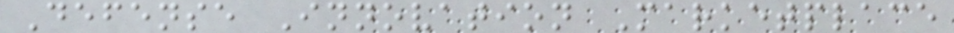Defense Innovation Marketplace
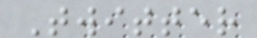Twitter
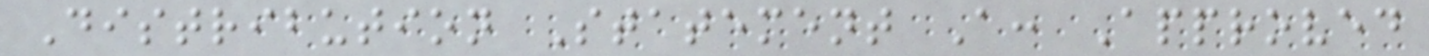Distribution Statement A: Approved
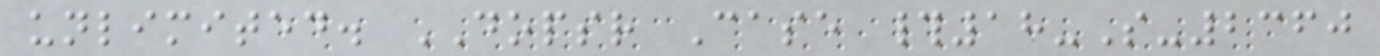unlimited. DOPSR Case #18-S-2360
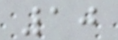10
